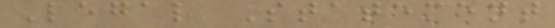Legal Statement
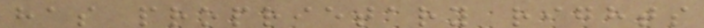has proprietary rights
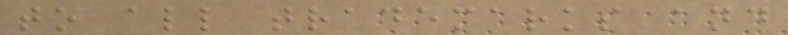to all trademarks and
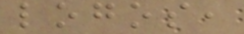logos,
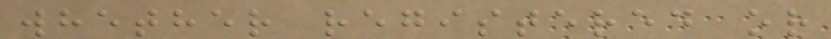whether registered or
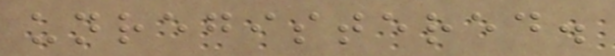unregistered.
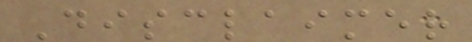Disclaimer
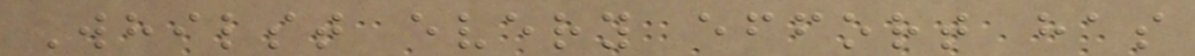Whilst every effort has
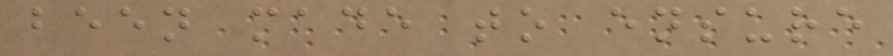been made to ensure
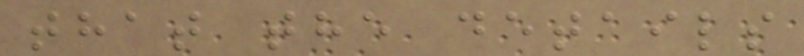that the details
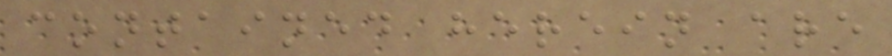contained herein are
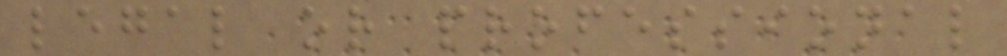legal or professional
